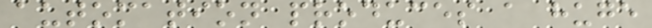automation produces a huge
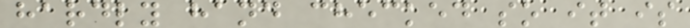hardly hand checked so it is
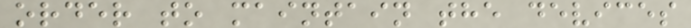order to maintain the devices
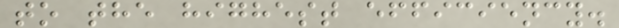to the highest efficiency.
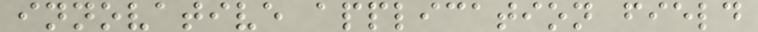innovative application field
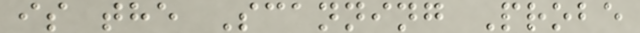is the Scanning Probe
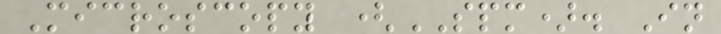Microscopy (SPM). In
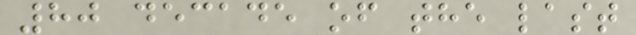80 decade of the last
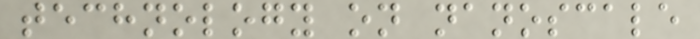technology on nanoscale
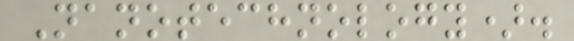Nanotechnology).
